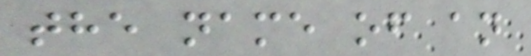the name of an
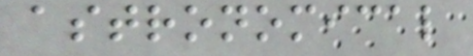astronomical
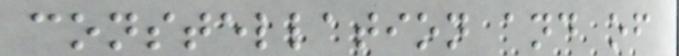constellation and of
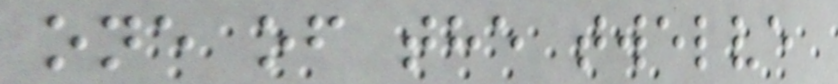one of the twelve
